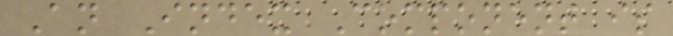An Index Component is
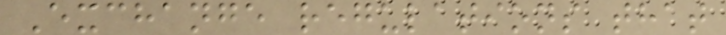Exchange regulations that
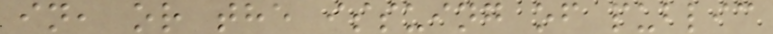in, or the issuing of public
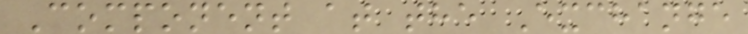Component at the Exchange
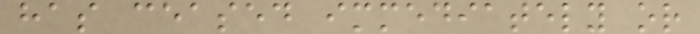has ceased immediately or
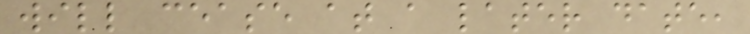will cease at a later date,
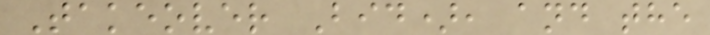Takeover Bid), and the
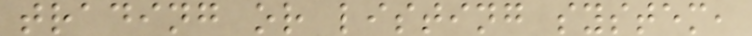trading or listing system,
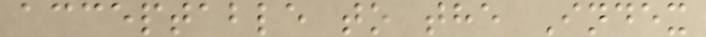acceptable to the Index
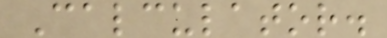Calculator.
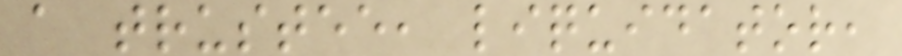a trustee, liquidator,
